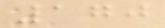170
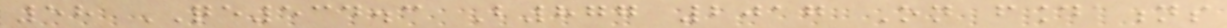58 QE534.3 B877 2017 On foundations
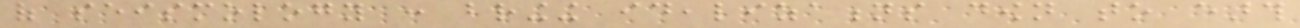of seismology : bringing idealizations down to earth
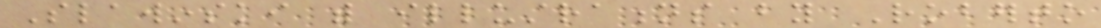Slawinski with illustrations by Roberto
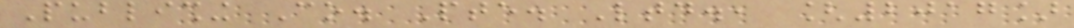Publishing Co. Pte. Ltd., [2017]
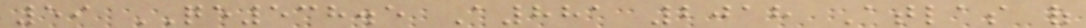59 QE538.5 A881 2018 Atlas of
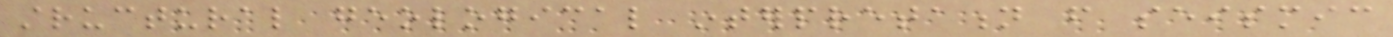structural geological interpretation from seismic
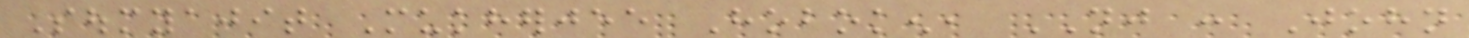Soumyajit Mukherjee Hoboken, NJ : John
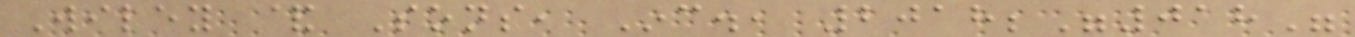Wiley & Sons, Inc., 2018;"018"
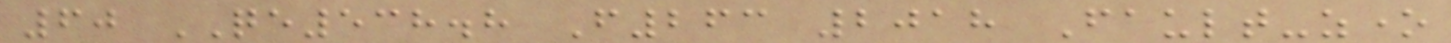60 QE538.8 F263 2018 Fault-zone
